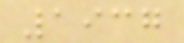1937
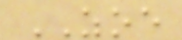ZOE
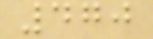470
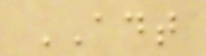ADT
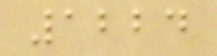1224
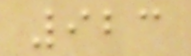923
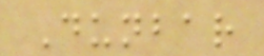Dunbar
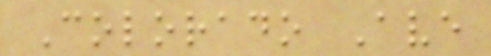Colorado Ave
